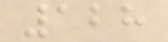128
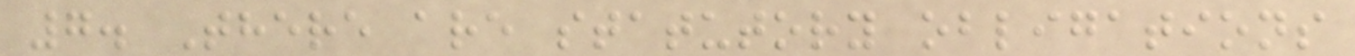7. There are statutory obligations
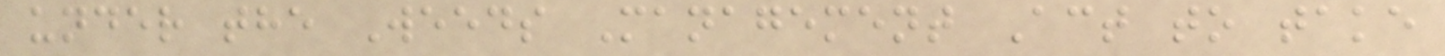under the Weeds Management Act to take
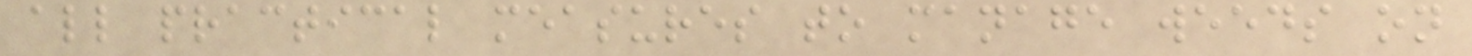all practical measures to manage weeds on
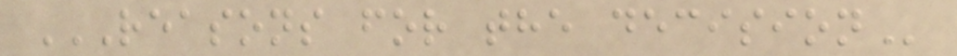REASONS FOR THE DECISION
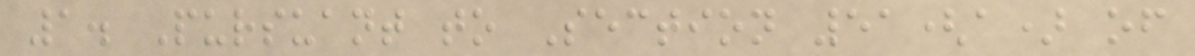1. Pursuant to Section 51(a) of
